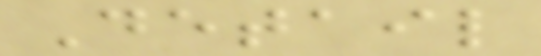Detail
